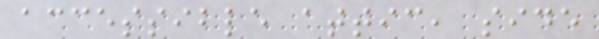accessible attic, side
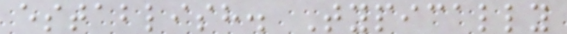establish. Typically
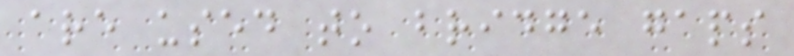are used to bridge gaps
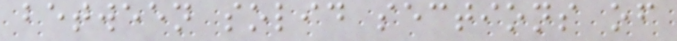between solid sections of
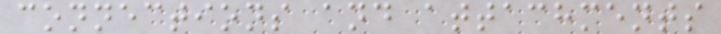connections and attachments
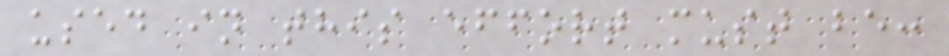used in this effort must be:
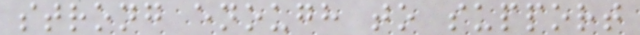strong enough to support
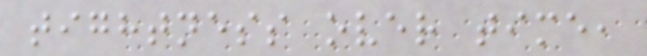tightness over time,
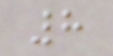8
